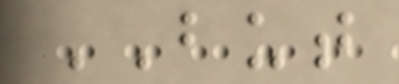BUT
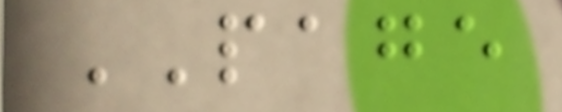PAGE
